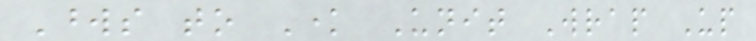Words to Know Unit Wrap Up
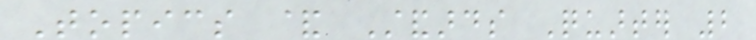Topics & Standards Quarter 2
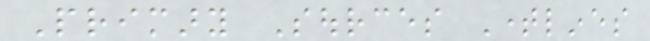Primary Sources Timelines
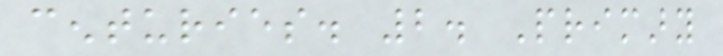centuries. 2. Primary
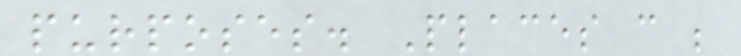purposes. Places can be
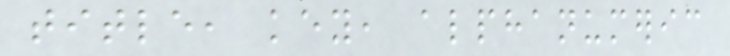title, key, alphanumeric
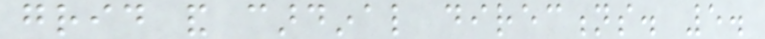grid and cardinal directions. 5.
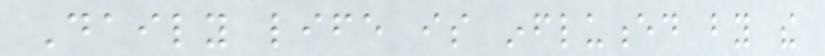Daily life is influenced by the
